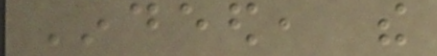Indeed, the
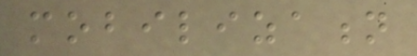mobilization
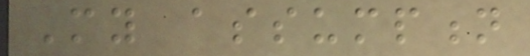My assumption
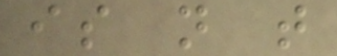is not that
